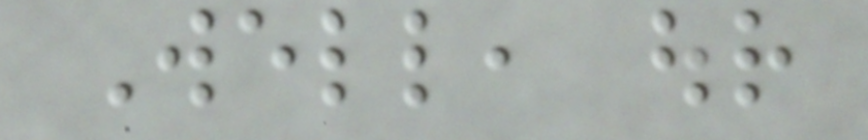Well, our
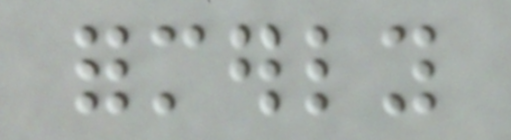formerly
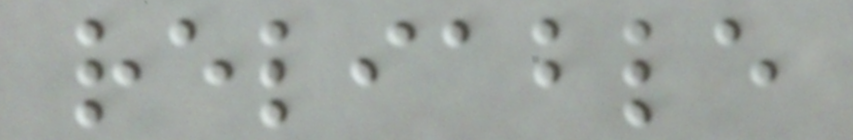reliable
